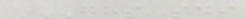GHS SDS
